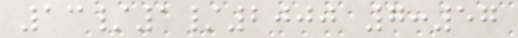13/1/2000 7:57
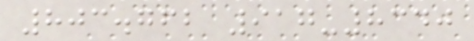803.762 917-8340
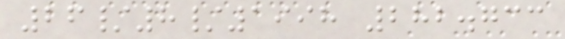26/8/1998 282.733
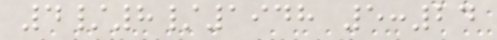4/8/1948 5:24
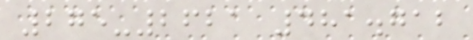275-2621 481.712
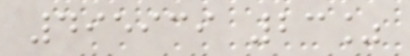495939 23%
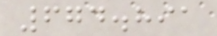674.891
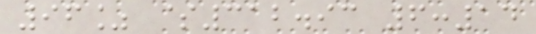96% $312.93 6:14
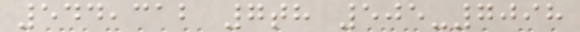544,312 7th 505-7098
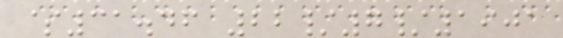$31.46 22/7/1901
